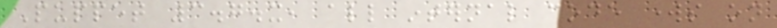Puppet 3.7.x, all internal code works on
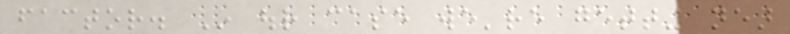factor. In our case we're getting near
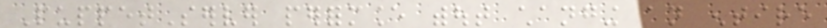PuppetServer performance without changing an entire
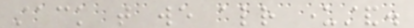stack that we already understand.
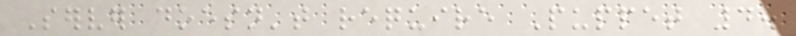Server doesn't require Puppet 4.
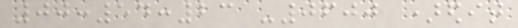00:54:23 -0600 )edit
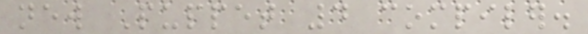new Puppet 4 compiler.
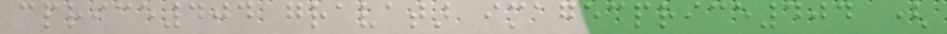cprice404 gravatar imagecprice404 (
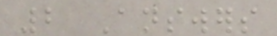2 Answers
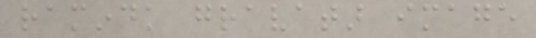ramindk gravatar image
